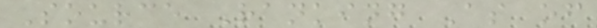Source Ranking As of
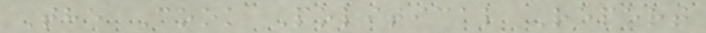The Cook Political Report
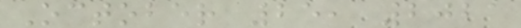October 25, 2021
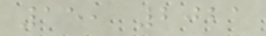15, 2021
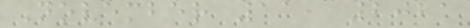November 11, 2021
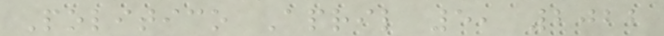Politico April 5, 2022
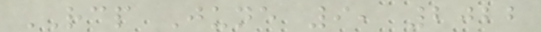RCP June 9, 2022
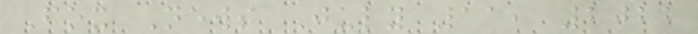Fox News July 11, 2022
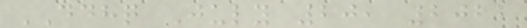DDHQ July 20, 2022
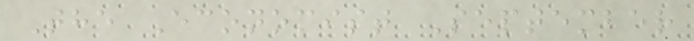The Economist September
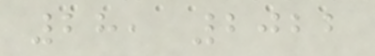28, 2022
